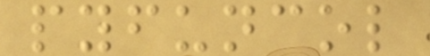pyfuncol
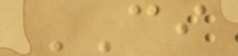CI
